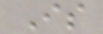Is
